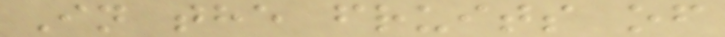In the fruits of
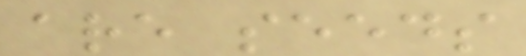are seeds
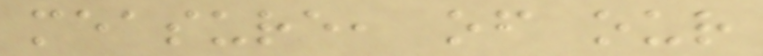measure, of our
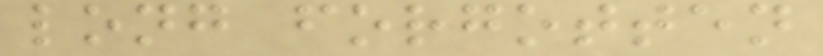long forgotten
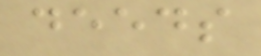deeds
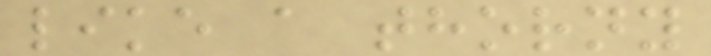like a thorny
